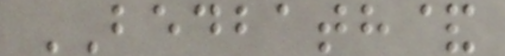BEDBATH&
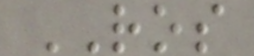ROS
